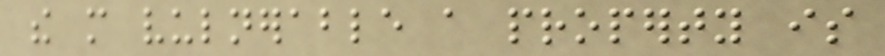the more vulnerable a property is
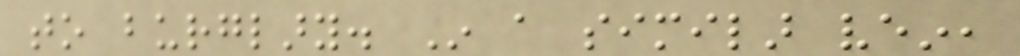to burglary. In a similar vein,
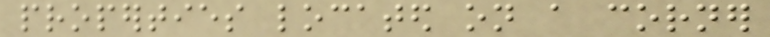properties located on a corner
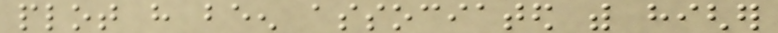plot have been associated with higher
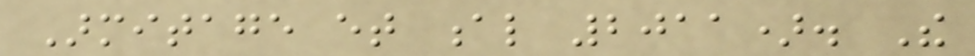Armitage et al 2011). The
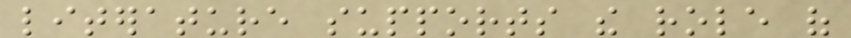literature supports the role of
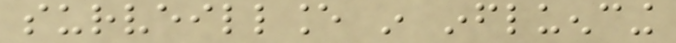surveillance in influencing
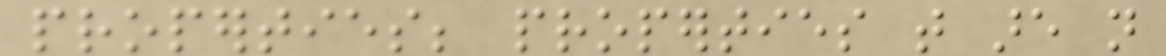properties; properties that are not
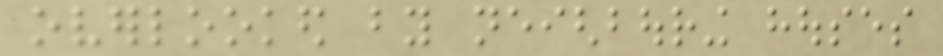overlooked by neighbouring houses
